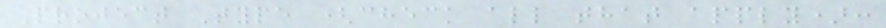Project Type (check all that apply):
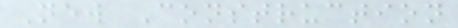New Construction
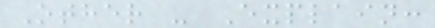Other - Explain:
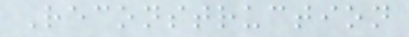Reconstruction
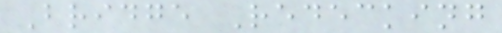Bridge Redecking
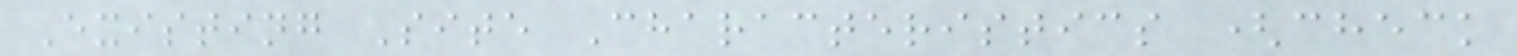Existing Site Characteristics (check
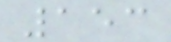153
